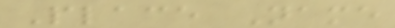Place Name
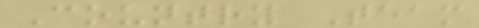Country Team
